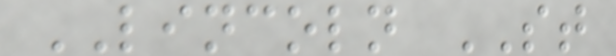LINCOLN ST
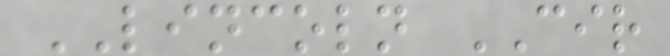LINCOLN CIR
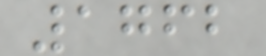1762
